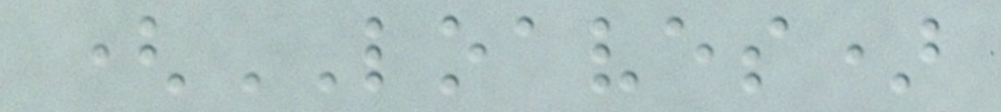(LOAVES)
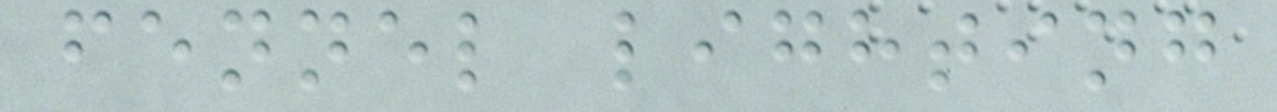fennel lighting
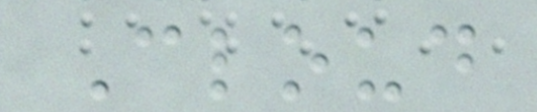Cloud
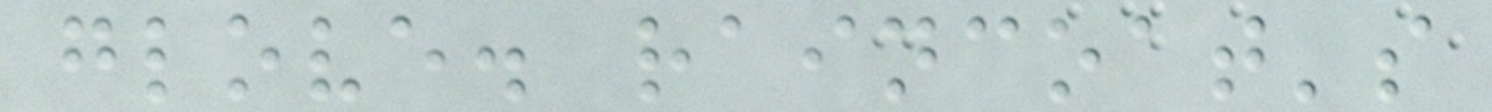glove. raincoat's
